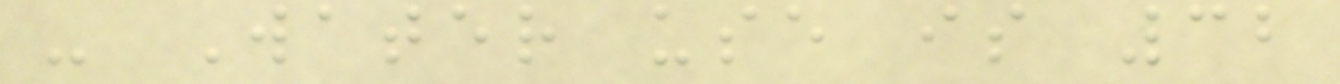- Water use is 32
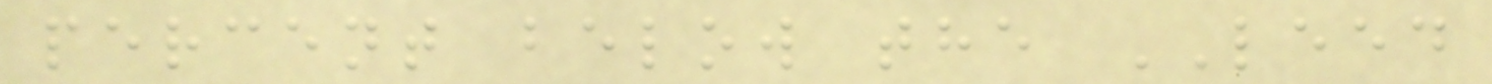percent below the LEED
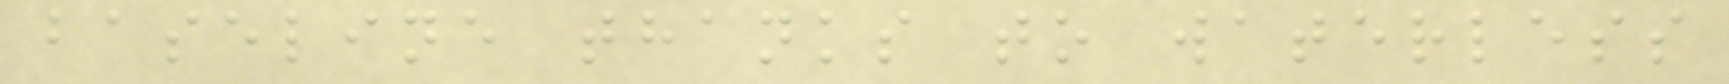baseline thanks to waterless
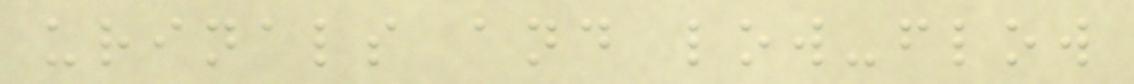urinals and low-flow
